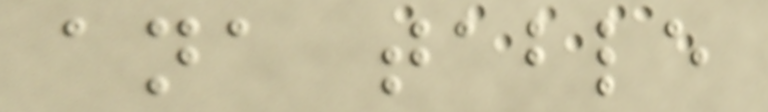ana table
